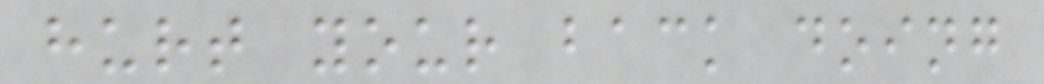hurt your back doing
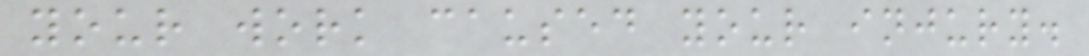your work caused your injury.
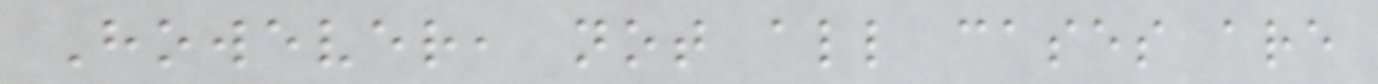However, not all cases are
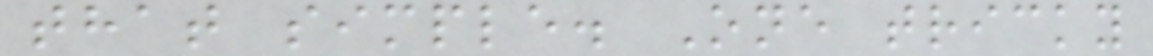that simple. One tricky
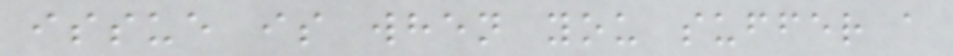issue is when you suffer a
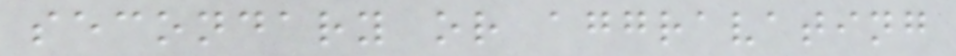secondary or aggravating
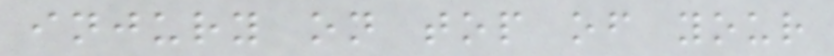injury on top of your
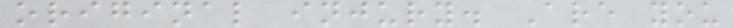original injury. Are you
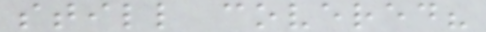still covered?
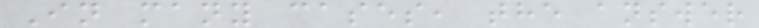In many cases, the answer
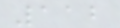112
